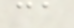ca
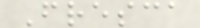Fresca
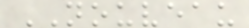NOUVEAU
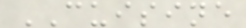CUISINE
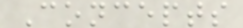Concepts
